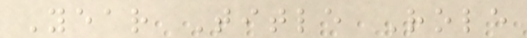Year Title Role
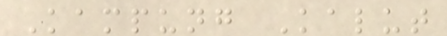Kampung Kalut
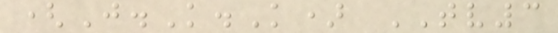(J.K.K) TV3
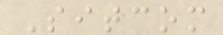Sitcom
